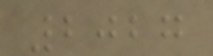2027
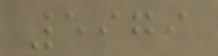5979
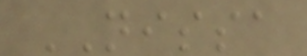NISSA
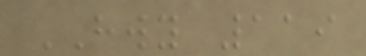HWY 119
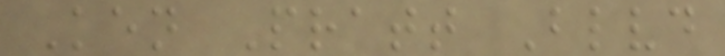Ken Pratt Blvd
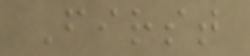First
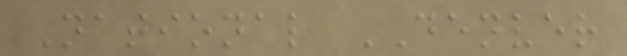National DENVER
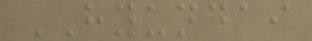HYUNDAI
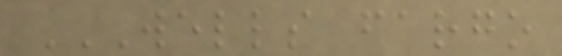WELLS FARGO
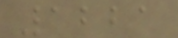1221
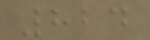824
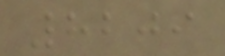8209
